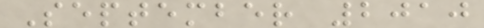September 2010
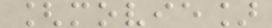[movie]
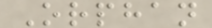Orphan
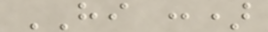HI :)
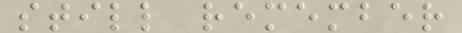still remember
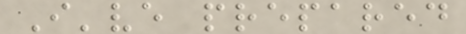I've prepared
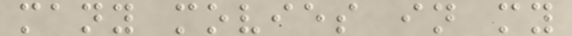many movies in my
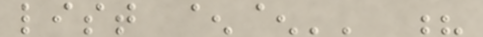list ^^'' ?
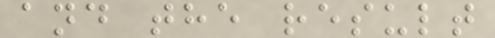and the result
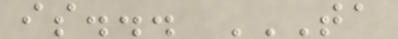is... TA
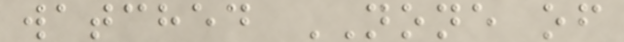watched NONE of
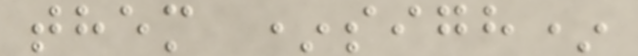them *sigh*
